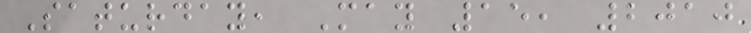Saturday, May 15, 2010
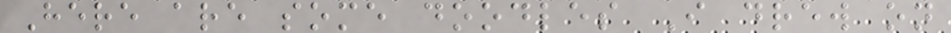Here are some doodles I drew on
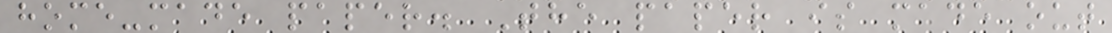home-made paper. The paper is made out
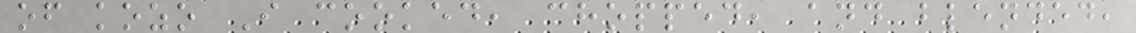of kozo I cooked, chopped, and blended,
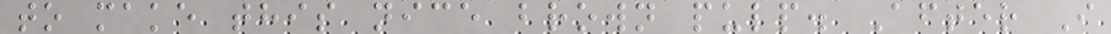to make this nice brown pulp. After I
